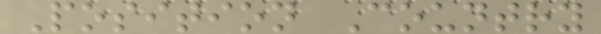Position Country
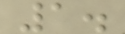1.
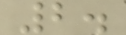2.
